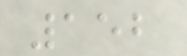152
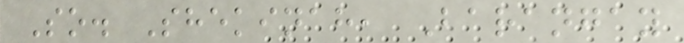So. Shekinah, Barangay
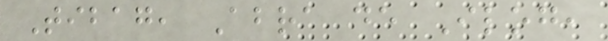Tibag, Abra de Ilog,
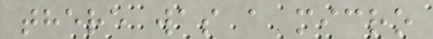there was a micro
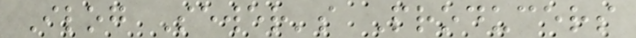Ilog Sewer's Producers
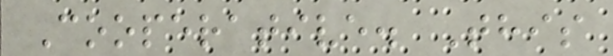Cooperative. This
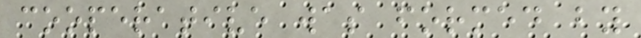cooperative was formed by
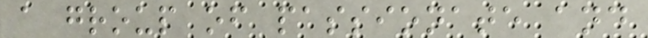a group of passionate and
